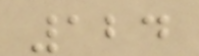124
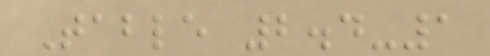Table 2.4-1
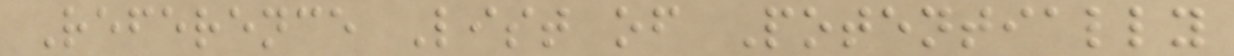Reference List of Potentially
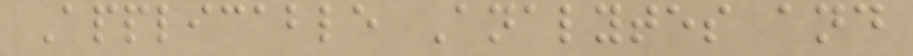Applicable Analytes and
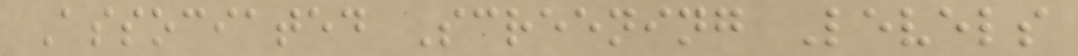Associated Screening Levels
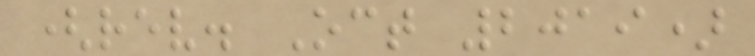(rev. Oct 2019)
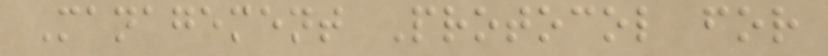Management Protocol for
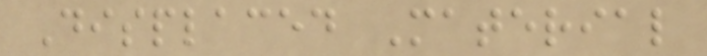Displaced Material
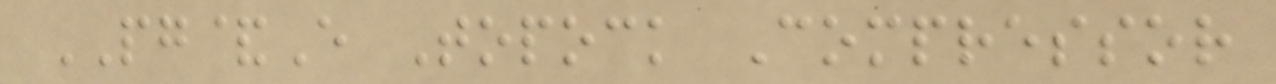PG&E Topock Compressor
